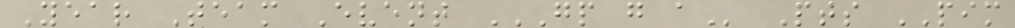Year Team Event GP G A Pts PIM
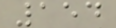154
